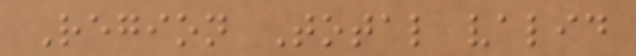Region Total valid
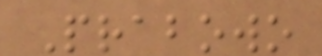Prabowo
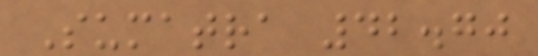Sumatra 42.70
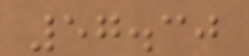57.30
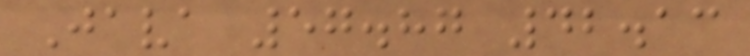Java 57.87 42.13
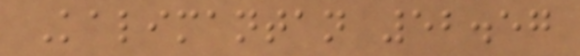Kalimantan 52.57
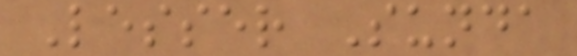Lesser Sunda
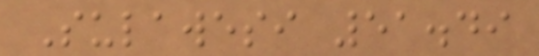Sulawesi 51.49
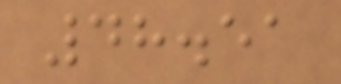48.51
